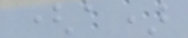(a)
